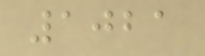1021
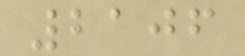2106
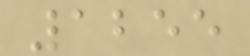1255
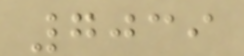7039
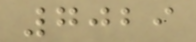7029
